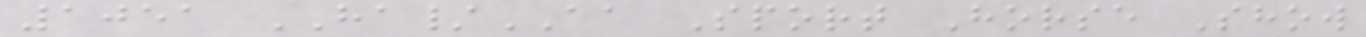1051 HA/AA Sport Horse Show
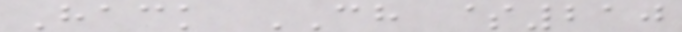Hack CH $210
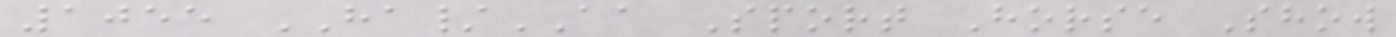1055 HA/AA Sport Horse Show
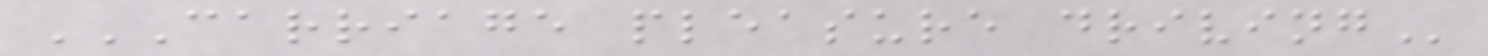CARRIAGE PLEASURE DRIVING
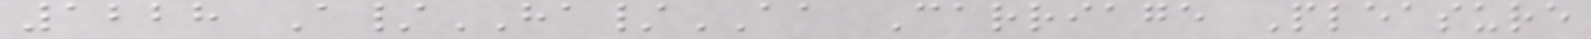1228 A/HA/AA Carriage Pleasure
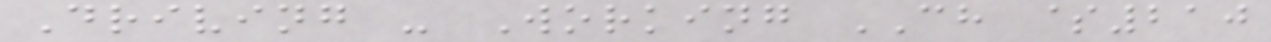Driving - Working CH $210
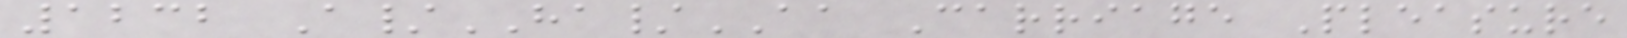1232 A/HA/AA Carriage Pleasure
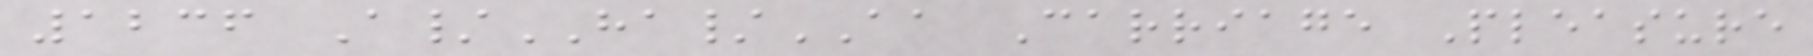1236 A/HA/AA Carriage Pleasure
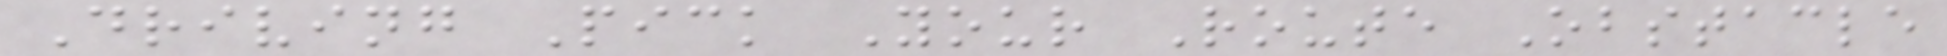Driving Pick Your Route Obstacle
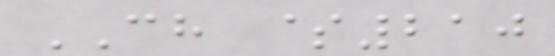CH $210
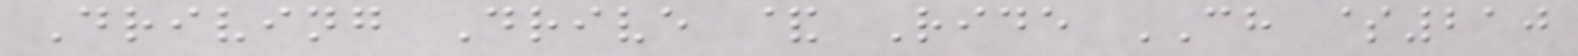Driving Drive & Ride CH $210
